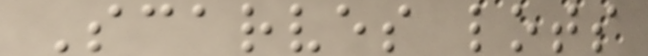Scarves lots
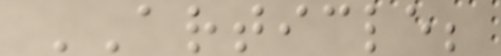ARTICLE;
